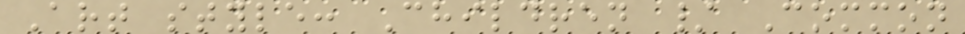Art style: Children / Common
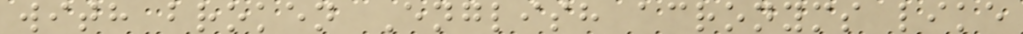with broken English acronyms like
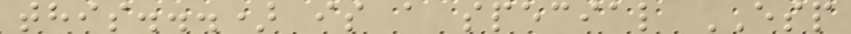this...) is a special ESP
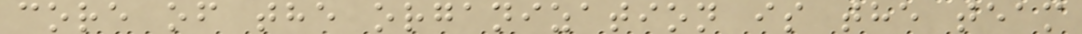core of the organization is the team
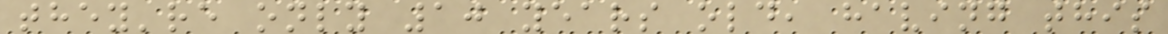they're only 10 years old, having this
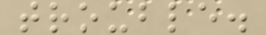trouble.
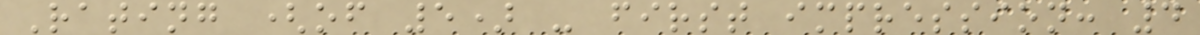Rating (of 5) - first impression: 4
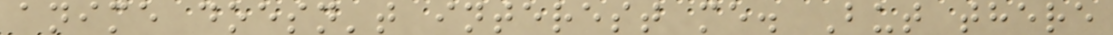anime doesn't interest me. But there
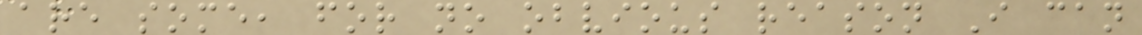are some, for no obvious reason I can
